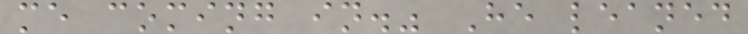me coming in." He leaned
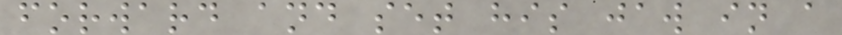forward and set his jaw in a
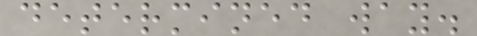determined way.
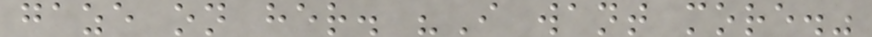gaze on her. "I want more."
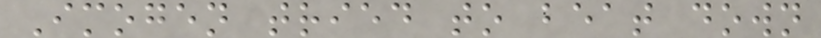Imogen tried to beat down
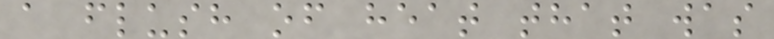a flush of heat that was
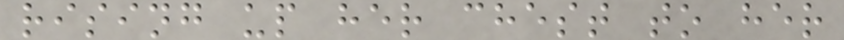rising up her chest to her
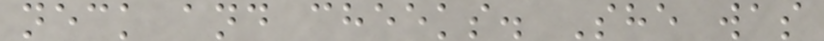neck and cheeks. She was
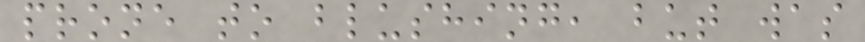prone to blushing, but was
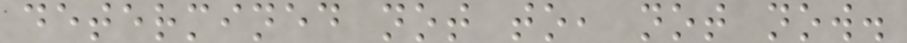determined not to, not now.
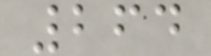264
